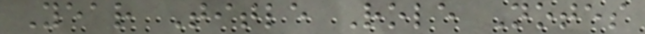Year Title Role Notes
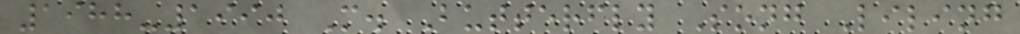1988-1990 M. Butterfly Song Liling
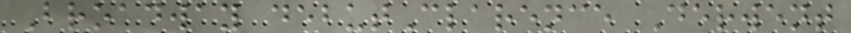Broadway debutClarence Derwent
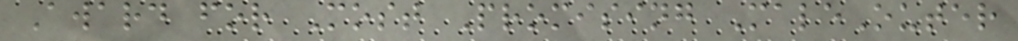Award for Most Promising MaleOuter
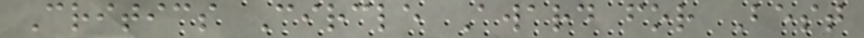Critics Circle Award for Best
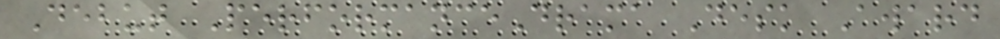Debut PerformanceDrama Desk Award
